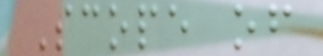Scope of
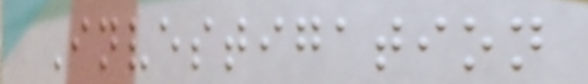Investigation
